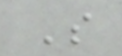S
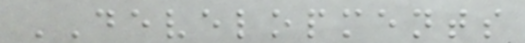DEVELOPMENTS
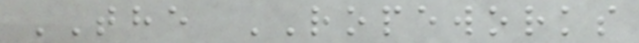THE ROPEWORKS
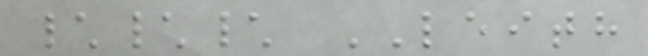\\\ LEITH
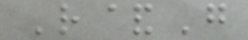R&G
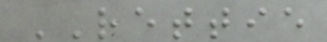RETTIE
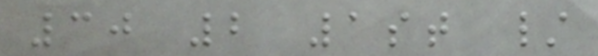30 2 1st /
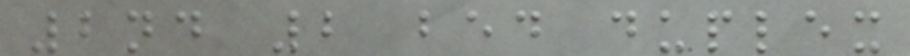2nd 2 bed duplex
